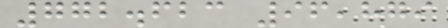772.623 96,879
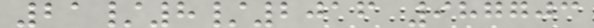21/8/2016 987703
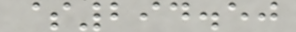$294.50
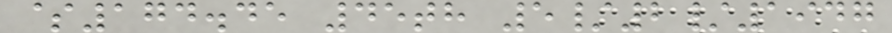$174.45 45th 5/2/1947
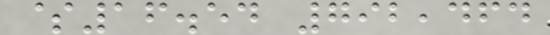$16.54 792,464
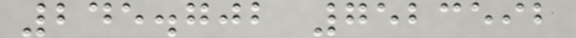245.702 7523592
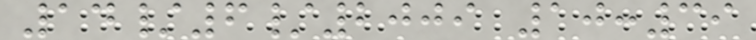14/6/2009 10:39
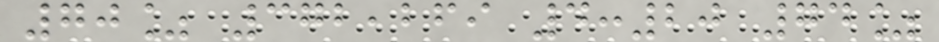70% 372,269 4:20 74%
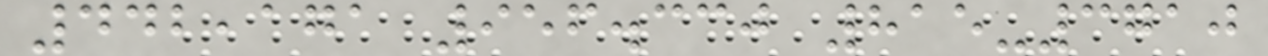442,171 956.330 815-3710
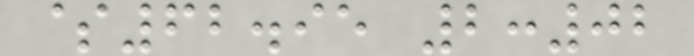$62.95 2:02
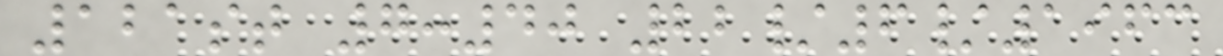121st 7:40 22/6/1963
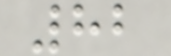82
